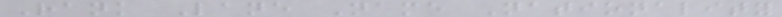Rank Lane Name Nationality
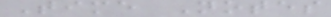Time Notes
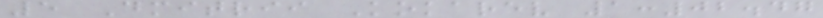5 Dmitrii Kokarev 1:02.47
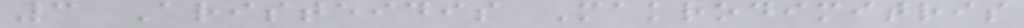3 Aristeidis Makrodimitris
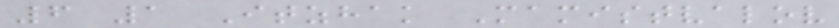6 1 Itzhak Mamistvalov
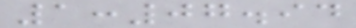1:07.94
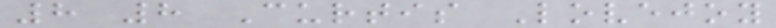8 8 Curtis Lovejoy
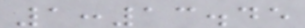1:13.45
